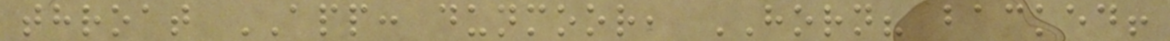throat APP: dunmoor, HORN? backed!
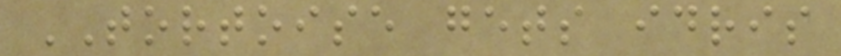TORTOISE gets idris
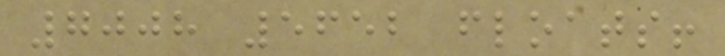7008 5652 floats!
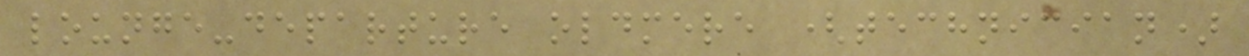lounge-departure oldmere (technician)
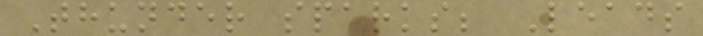Thunder sparks; Leads
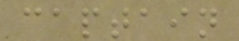captain
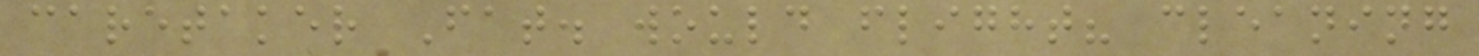caretaker Fat. would flight? cleaning
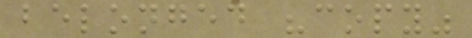belonged "copy"
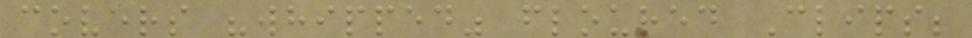covers "whipped" floured Clips;
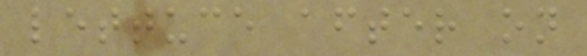lettuce after on
